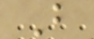B
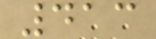413
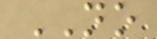NO
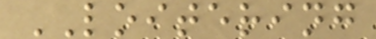LOITERING
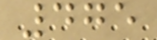475
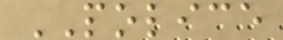POLICE
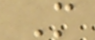M
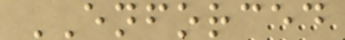ENFORCED
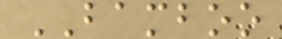BAMBOO
